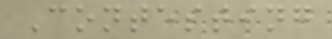Contesting
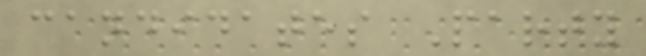candidates Party
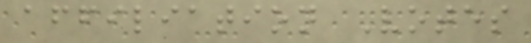affiliation Votes
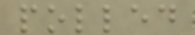polled
